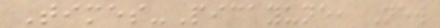Times-Picayune, New
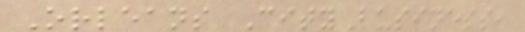Orleans CityBusiness,
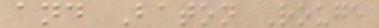and Baton Rouge
